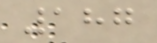187
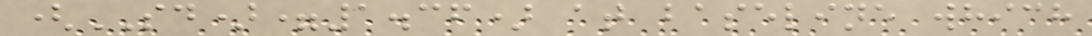(SD)=1.36) at baseline which
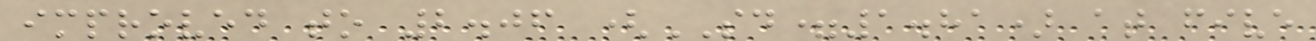improved to 2.06 (SD=1.81) at five
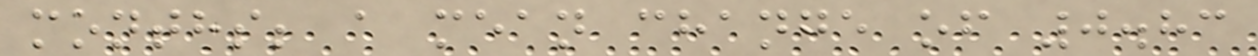months; a mean change of 0.83
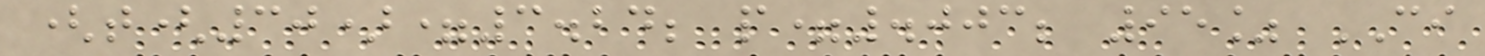(t(30)=3.24; p=.003; 95% CI
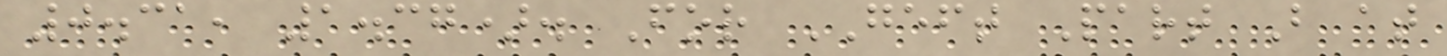0.31, 1.37). For GEFT Part B at
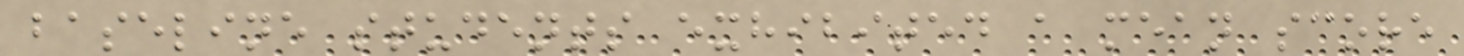baseline students exhibited a mean score
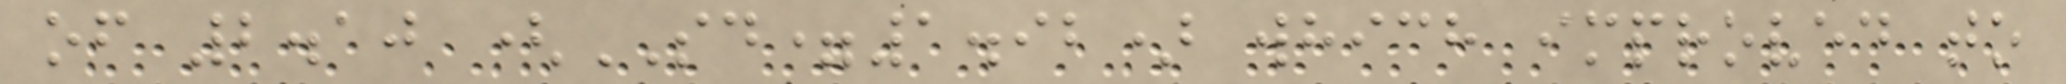of 2.10 (SD=1.92) which improved to
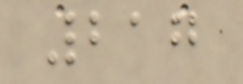217
